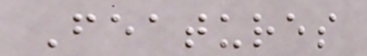Features
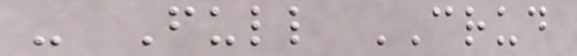- Full CRUD
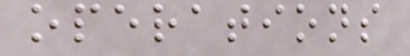operations
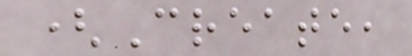(Create,
